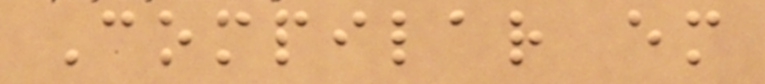Compilar em
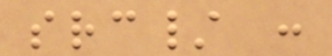src/ :
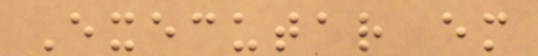Executar em
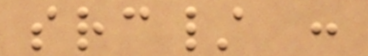src/ :
